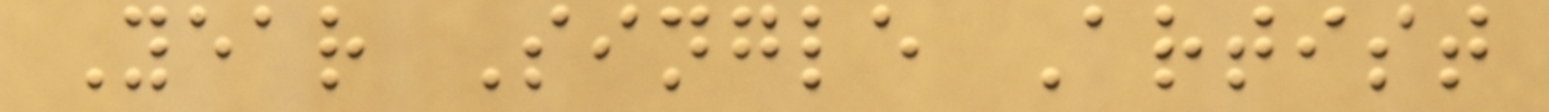Year Single Artist
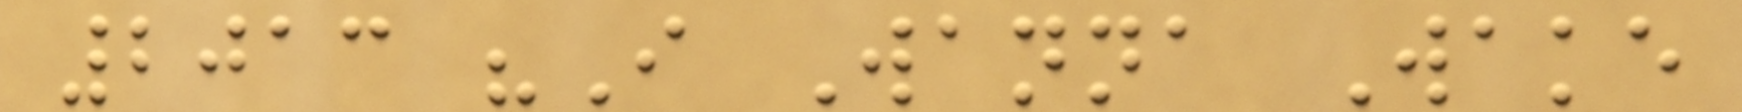2013 "I Wanna Wake
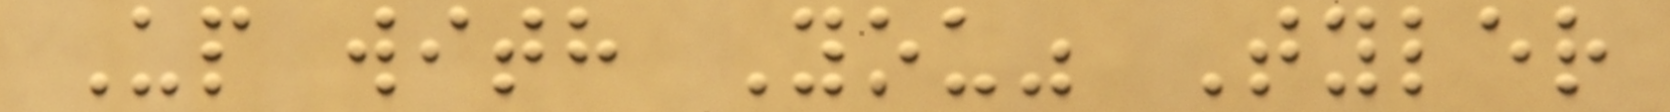Up with You" Tyler
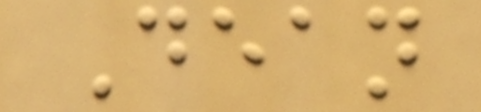Dean
